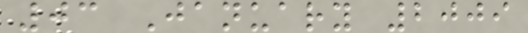03 January 2009
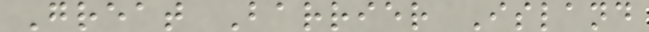Great Barrier Island
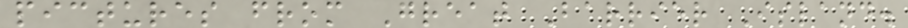pictures from Great Barrier Island.
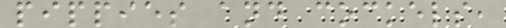pippies and cockels,
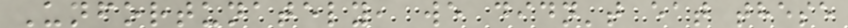Unfortunately, we didn't eat these
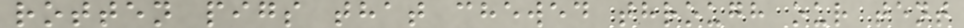rotten pigs that chewed through our tent
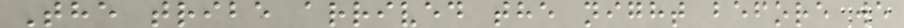The tribe arrived the night before we
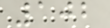102
